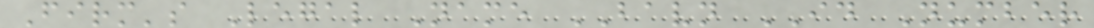Firm's Legal Name BAVN ID Number
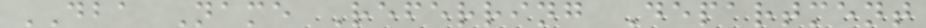DBA Name Referring Department
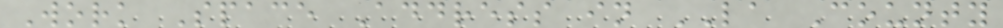Work Space Address in LA County
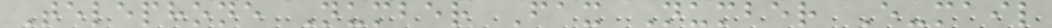Telephone Number Fax Number E-mail
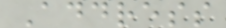Address
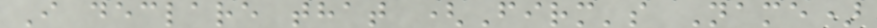I declare that (Firm's Name)
